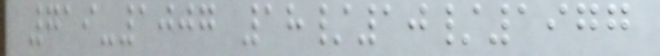719-1007 18/10/1977
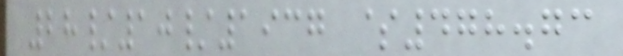28/10/1937 $478.73
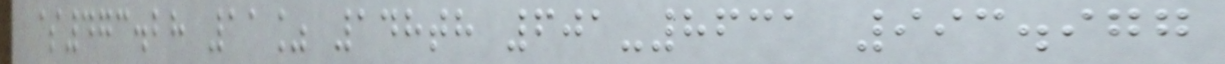$473.28 11% 148th 601-8631 993.977
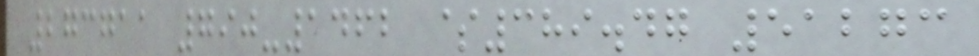273711 790-1462 $389.47 51273
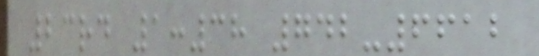23rd 1:38 742-6612
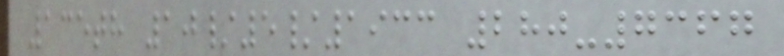135th 10/5/1933 280-7367
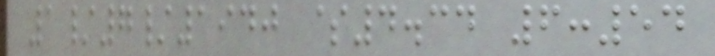1/7/1940 $4.34 6:54
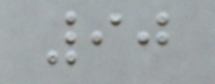90
